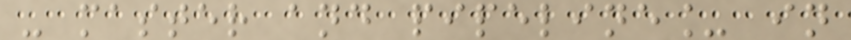- master and pipeline_ in
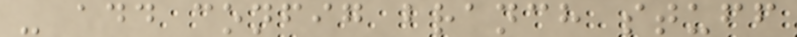- add config branch stuff
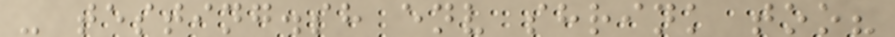- testing.sh env shrink too?
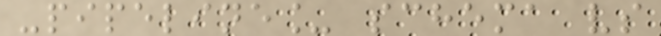-pipeline_ schema vs
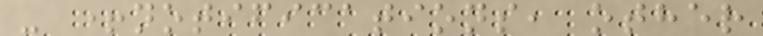- +notifications, other
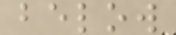below
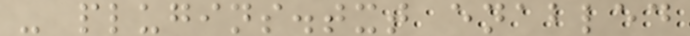- plugins.txt enabled
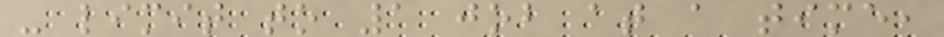- limit to 1 job at a time,
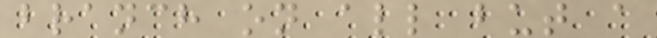branch on all but a
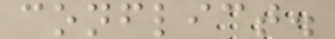conflict.
